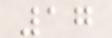17
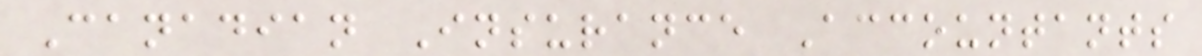Canadian Insurance Accountants
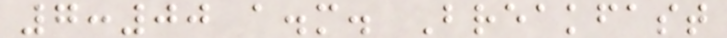7:00 a.m. Breakfast
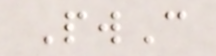PwC
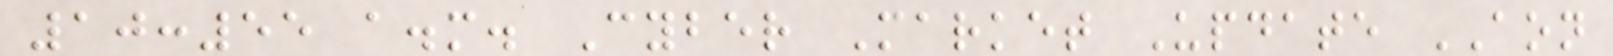10:55 a.m. Cyber Market Update AON
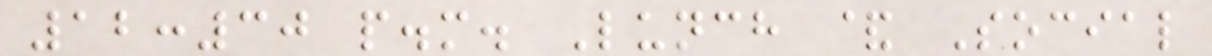12:30 p.m. Lunch & Social
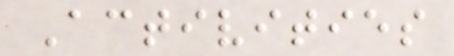Activities
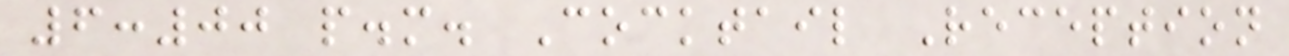6:00 p.m. Cocktail Reception
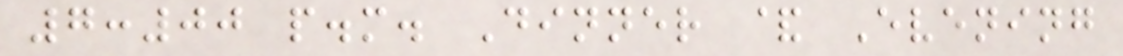7:00 p.m. Dinner & Evening
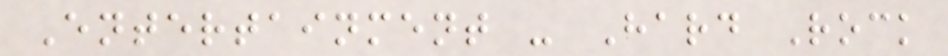Entertainment - Hard Rock
